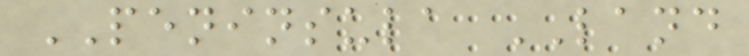PENINSULA LAND
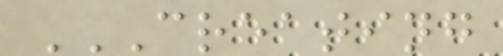CREATING
